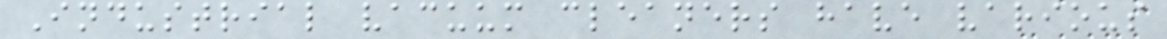Industrial vacuum cleaners have various
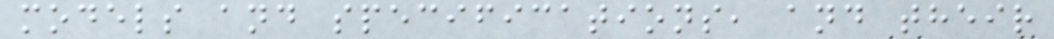models and specifications, and their
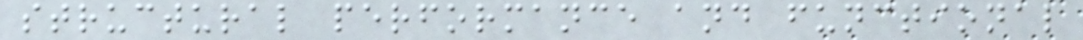structural performance and functional
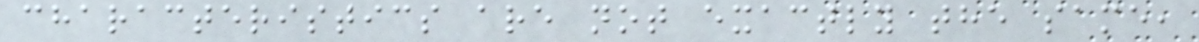characteristics are not exactly the same,
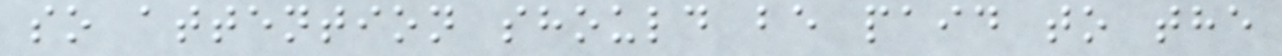so attention should be paid to the
